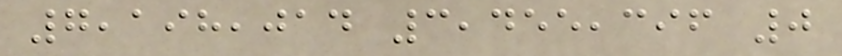7,198,014 3,455,396 0
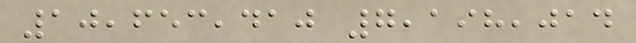10,653,410 7,198,014
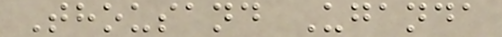Thousand Uganda
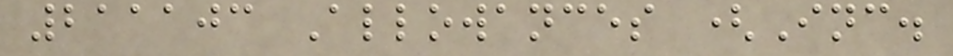211103 Allowances (Inc.
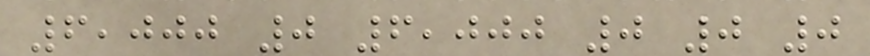6,000 0 6,000 0 0 0
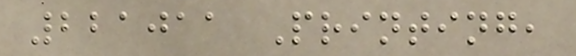221011 Printing,
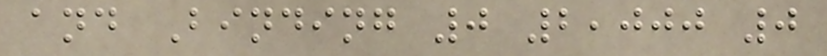and Binding 0 2,000 0
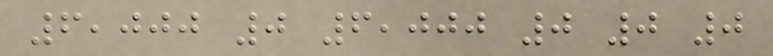6,000 0 6,000 0 0 0
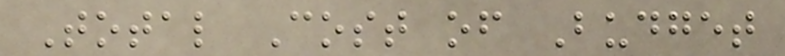Total Cost of Budget
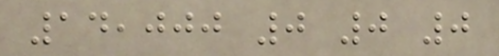14,000 0 0 0
